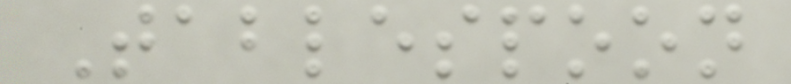Tablespoon
